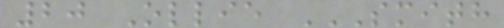20 Ollie SMITH
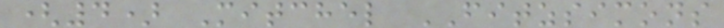(4) Mitchel FITZSIMONS
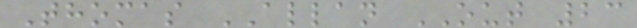Thomas ALLAN OUT 23
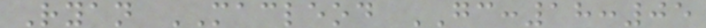Ryan MACLEOD GC:18:05
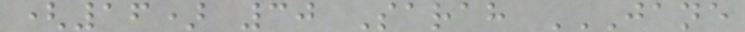(16) 30 Sarah JANE
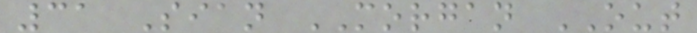31 Sian MORGAN OUT
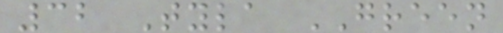32 Tyla GREEN
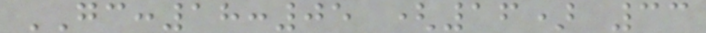GC:18:05 (16) 33
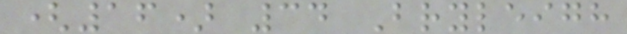(16) 34 Bryleigh
